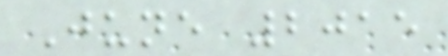June 2015
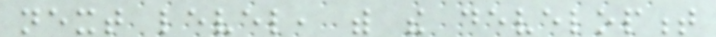next level, with the development
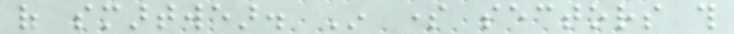of smartwear. In some sectors this
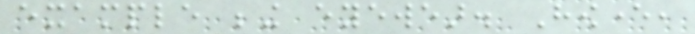example being eyewear. However,
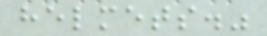helmets."
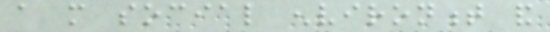a more social environment and
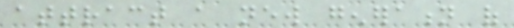attract a new generation of
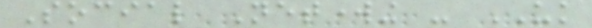Social Networking - UK
